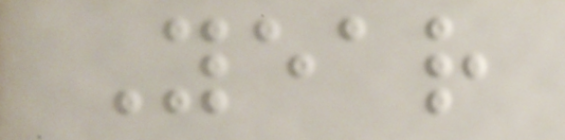Year
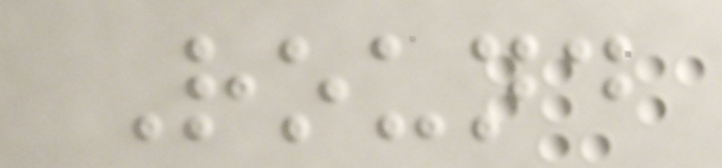Round
